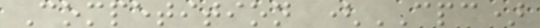Competition (CPC)
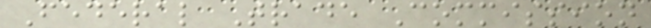Federal Trade Commission
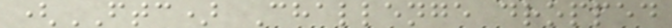(FTC) Challenge dropped
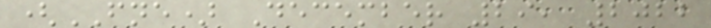(FNE) December 29, 2022
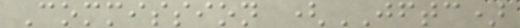Commission (JFTC)
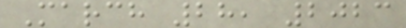March 28, 2023
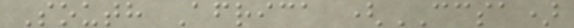South Africa (CCSA)
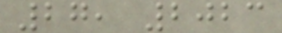27, 2023
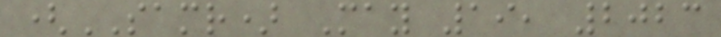(SAMR) May 19, 2023
